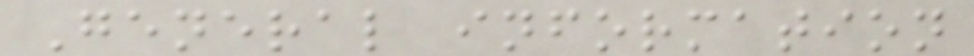General information
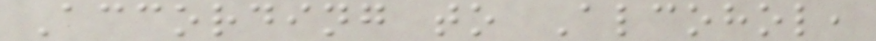According to Alcohol,
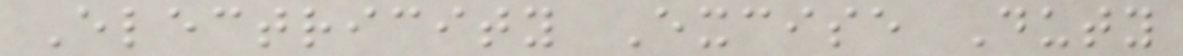Electricity Excise Duty
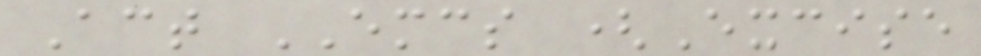Act EMCS (Excise
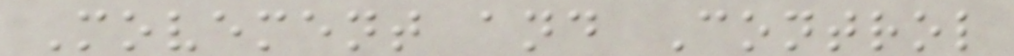Movement and Control
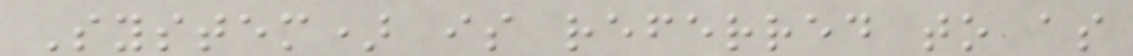System) is referred to as
